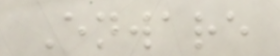Enware
